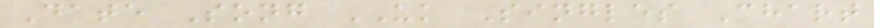Date Song UK Singles Chart
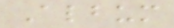Album
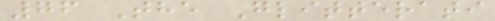76 The Glitterati
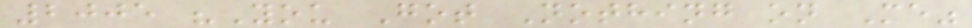2005 "You Got Nothing on Me"
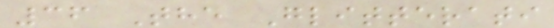36 The Glitterati
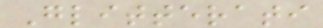Glitterati
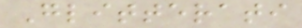Glitterati
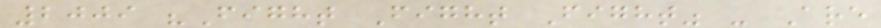2009 "Fight Fight Fight" - Are
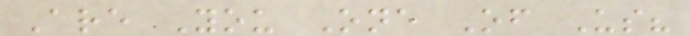Are You One Of Us?
